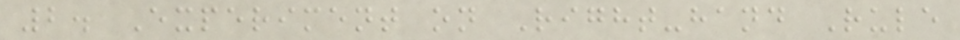2. Experiment on Right-hand Rule
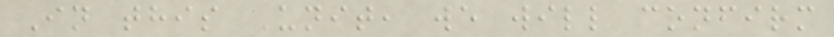In this Unit, we will confirm
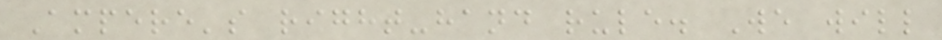Ampere's right-hand rule. We will
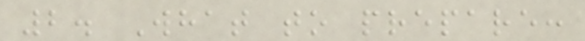2. What to prepare:
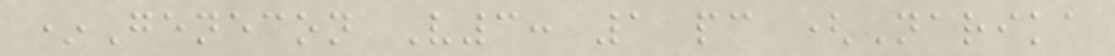*Genecon V3: 1 pc (Narika
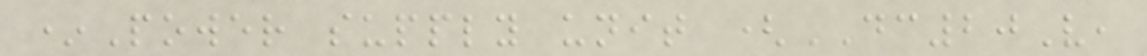*Power supply unit (DC20V,
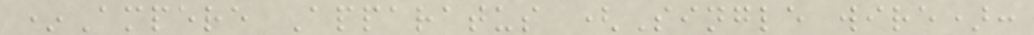*Ampere Apparatus (Single wire):
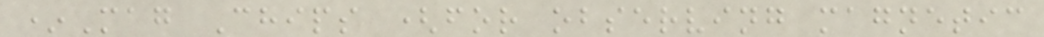*Mag Chips (for observing magnetic
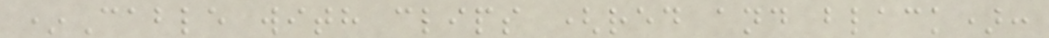*Cable with clips (red and black):
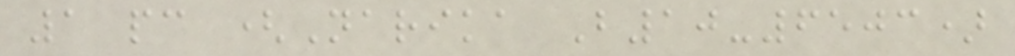1 pc (Narika B10-6503)
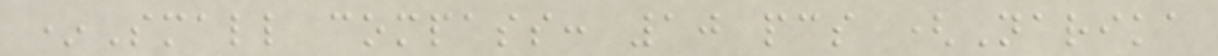*Small compass: 10 pcs (Narika
